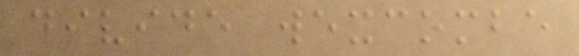divide wexcombe
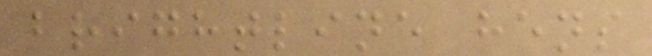brightline hens
